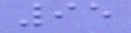95
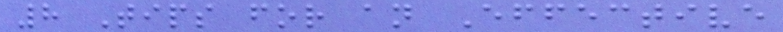8 Tips for an Effective
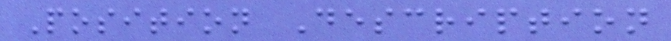Position Description
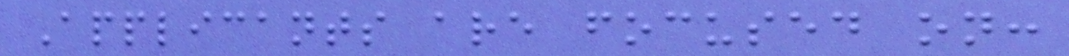Applicants are focused on:
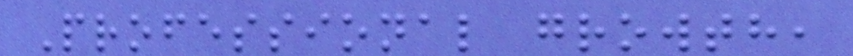Professional growth,
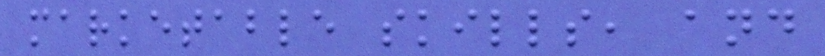marketable skills, and
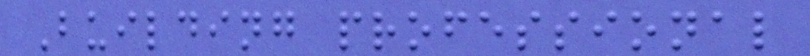Building professional
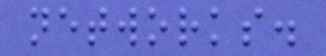networks.
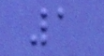1
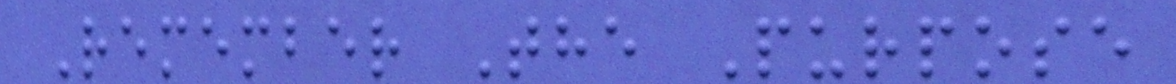Remember The Purpose
